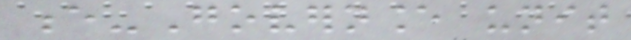e-Governance unit
